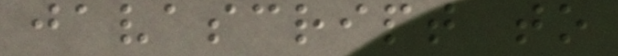javascript to
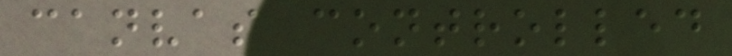canvas controlled
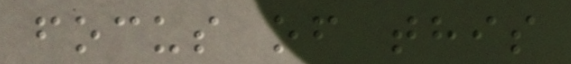focus of this
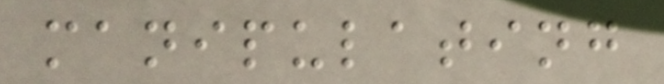manipulating
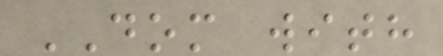DOM with
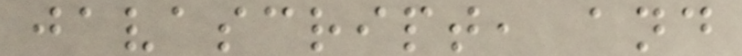javascript, and
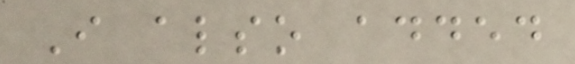I also added
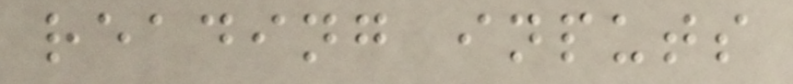reading inputs
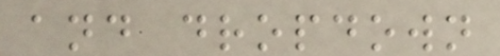and dropdown
